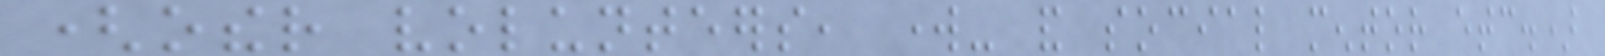(other volunteers, work- and social mentor etc.)
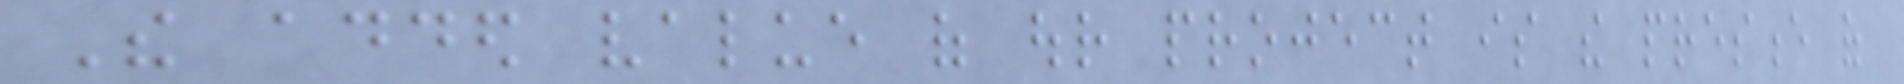The added value of our project is the presence of
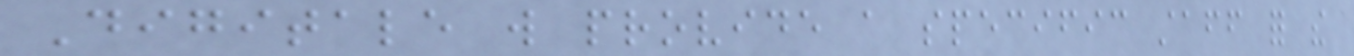Digitale will provide a specific staff for the
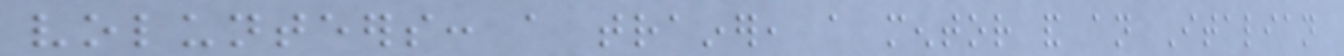volunteers: a trainer, a mentor and an Italian
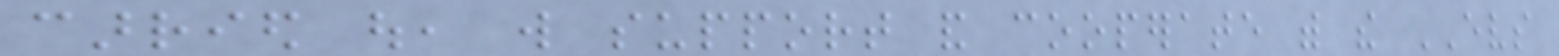carried out, will support and cooperate with the EVS
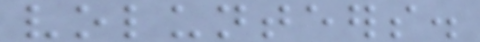volunteers.
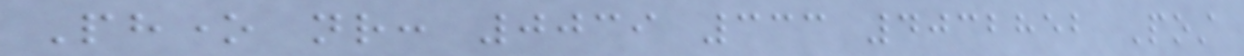Phone nr: 0039 333 4032852 Post
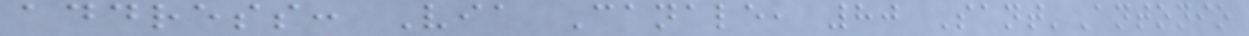address: Via Canale, 80 Sant'Antonio
